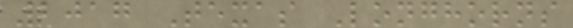2017 Texas Longhorns
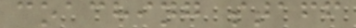coaching staff
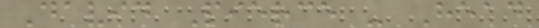David Pierce - Head
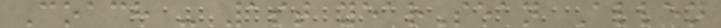Coach - 1st yearSean Allen
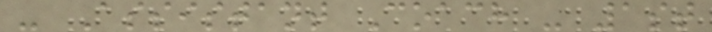- Assistant Coach - 1st
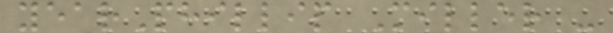yearPhillip Miller -
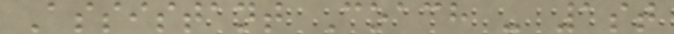Assistant Coach - 1st
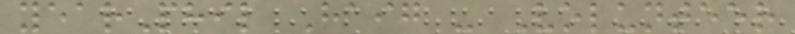yearPhil Haig - Volunteer
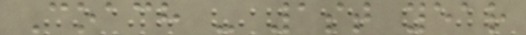Coach - 1st year
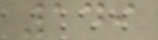149
